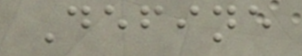Define
